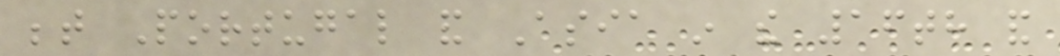between Portugal and Asia in the 16th and
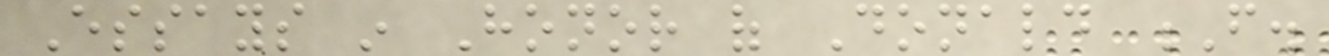Essays in Honor of Donald F.
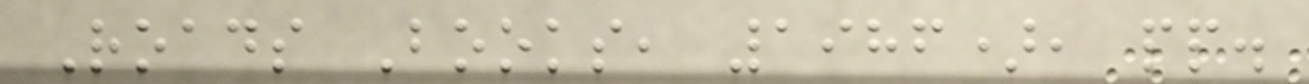Roads Books, 1986), pp.
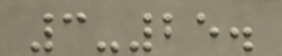3-25.
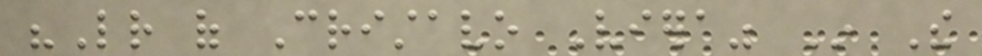"Letter of Cristavo Viera" In The
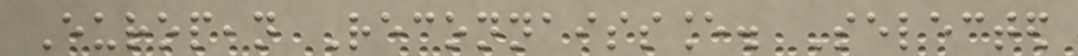European Reconnaissance. Selected
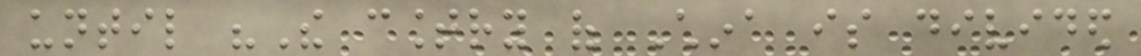until "The country of China is divided
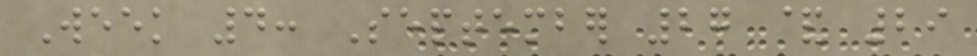Week 4: September 27 & 29
